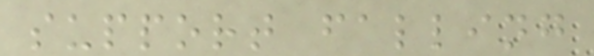support falling
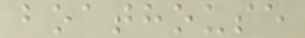boathouse
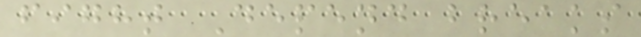fight Depend breaks
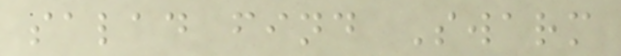salad find Swarm
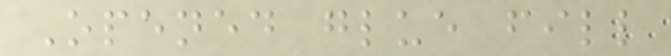Opened glue fill
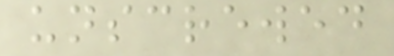unscrewed
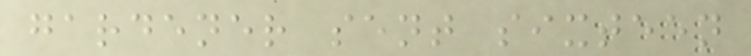gardener sent sixteen
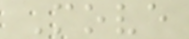Move
